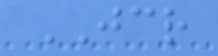JCR
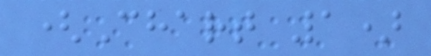(Chart 1)
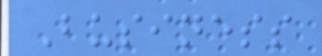Business
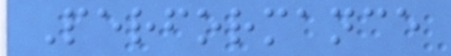Performance
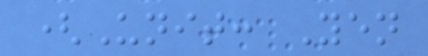(Unit: Yen
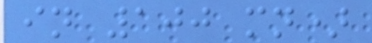in 100 mn)
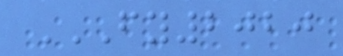FY2020
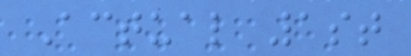Actual 1st
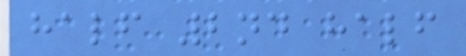half 2nd half
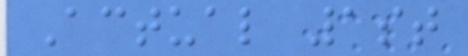Actual 1st
